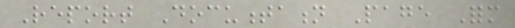Report Documentation Page Form
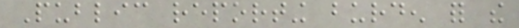Public reporting burden for the
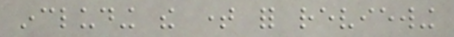including the time for reviewing
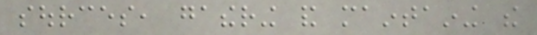sources, gathering and maintaining the
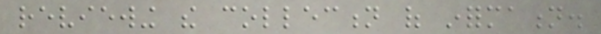reviewing the collection of information.
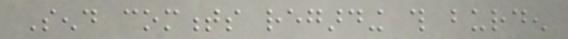Send comments regarding this burden
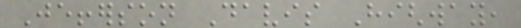Jefferson Davis Highway,
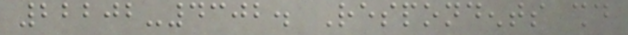22202-4302. Respondents should
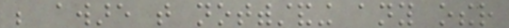be aware that notwithstanding any other
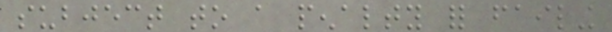subject to a penalty for failing
